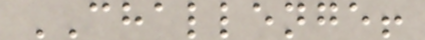CHALLENGE!
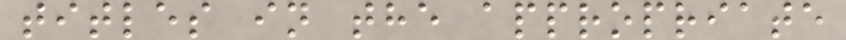titles in the appropriate
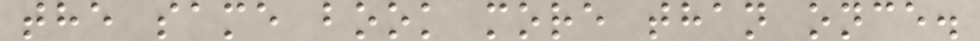the same book more than once.
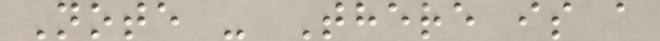Note - There is a
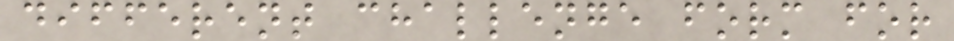different challenge form for
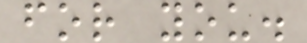for you.
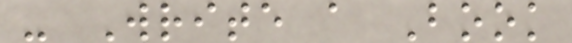- Write a Book
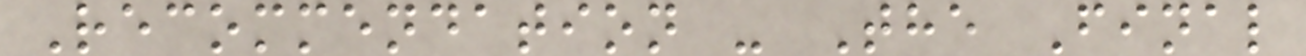Recommendation - The Final
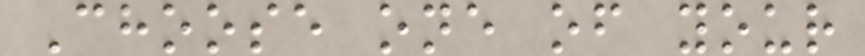Choose one of your
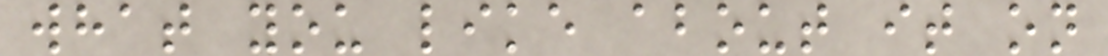what you like about it on
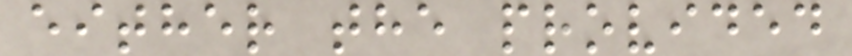either the provided
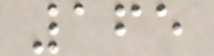165
